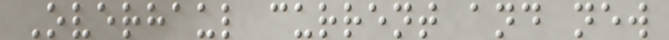Overhaul current and new
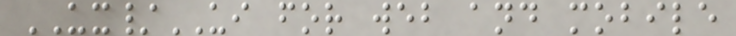UX/UI for web and mobile
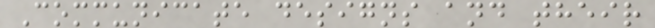Communicate designs and their
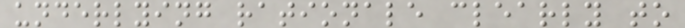underlying rationale clearly to
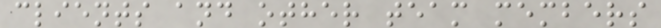clients and other team members
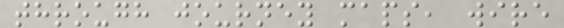through journey maps, wire
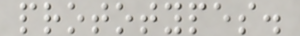prototypes.
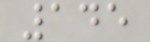145
